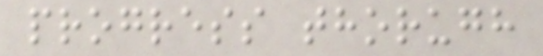progress thorugh
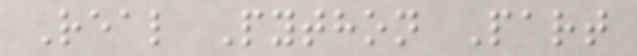Real Python Part
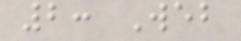2: Web
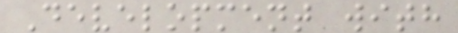Development with
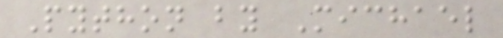Python by Michael
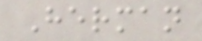Herman
